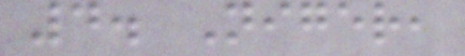4. Niger,
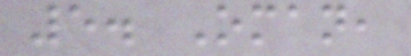5. Oman,
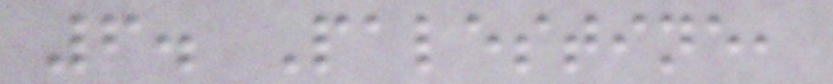6. Palestine,
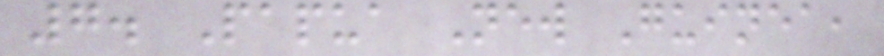7. Papua New Guinea,
